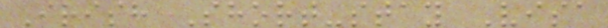Irish Short-stay Visa
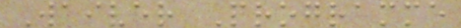Waiver Programme
